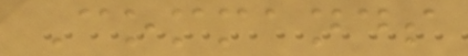Commands
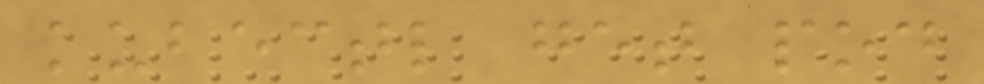kubectl get pod
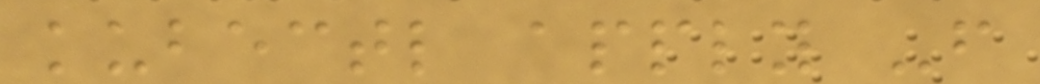kubectl apply -f
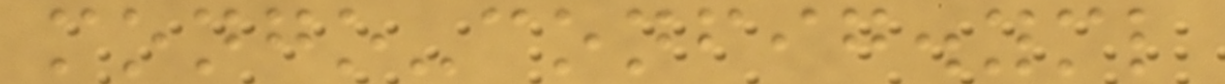mongo-config.yml
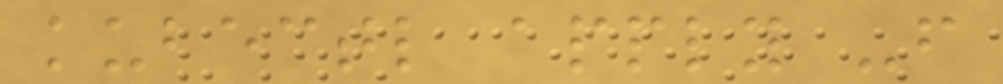kubectl apply -f
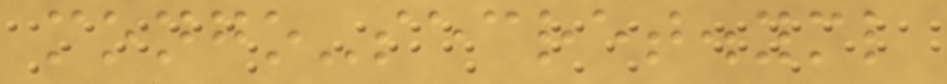mongo-secret.yml
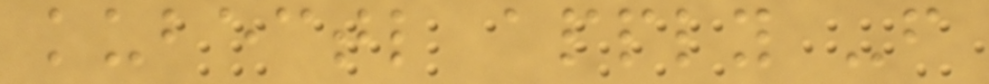kubectl apply -f
